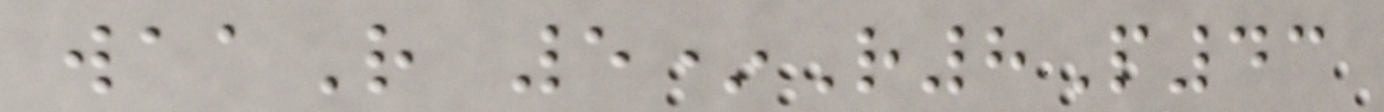waaR 5*R8P43
